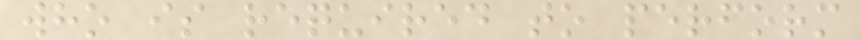who is required to perform
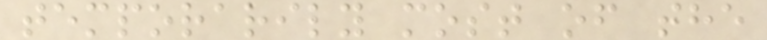temporarily most of the
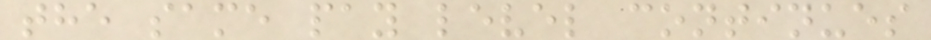the same pay level continues
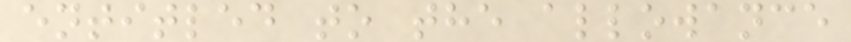entitled to the allowance
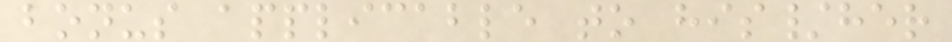bonus applicable to his/her
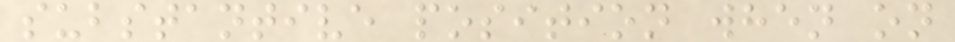substantive position when on
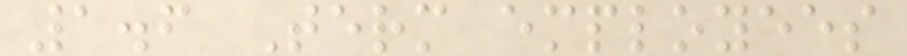1.6 Term employees
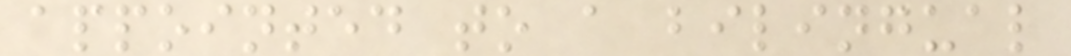appointed to a bilingual
